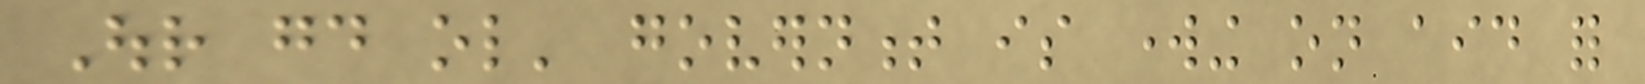Our good ol' government is working on aid for
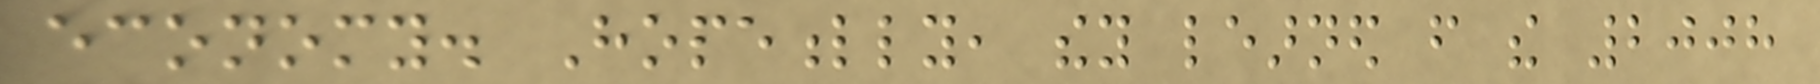economy. Hopefully, they learned from the 2008
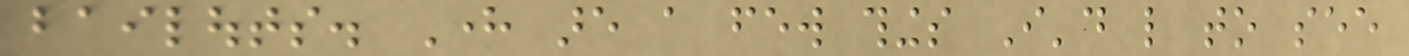bailouts. Here are a few things I'd like to see
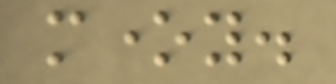money.
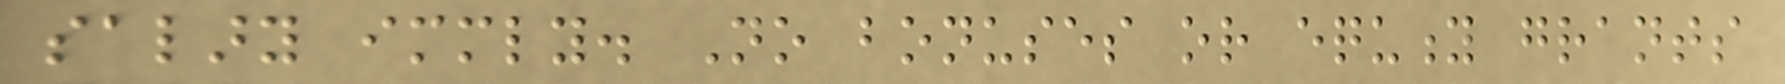salary immediately. No bonuses or equity grants
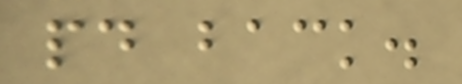paid back.
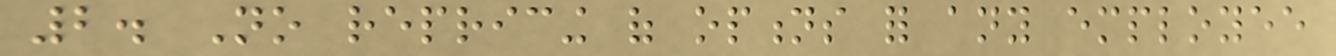2. No repricing of options for any employee
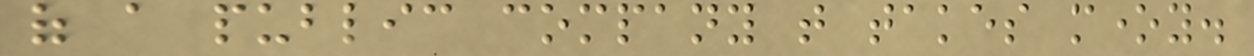of a public company that takes money.
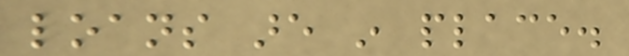loans are in place.
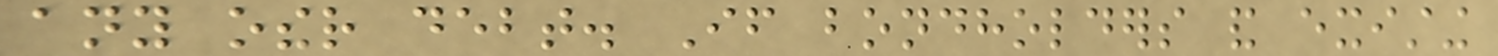any other debt. If bondholders and existing
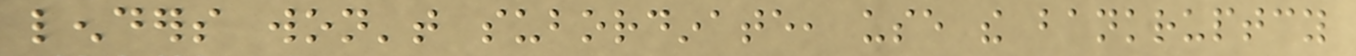lenders won't subordinate, use the bankruptcy
